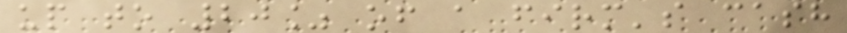up to 20% of a firm's cash
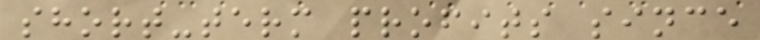short-term profits since
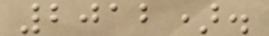2012).
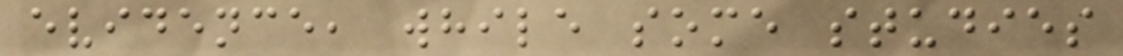evidence, while some studies
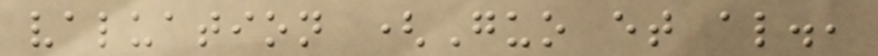valuation (Guo et al.,
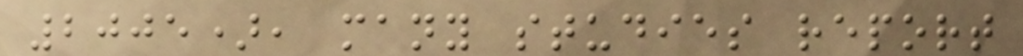2005), many studies report
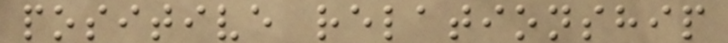positive relationship
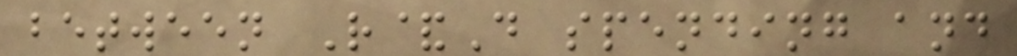between R&D spending and
